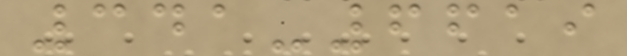341-6619
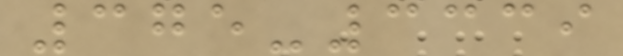375-3339
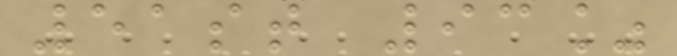51st 93%
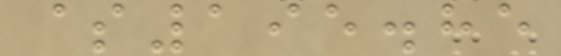$195.85
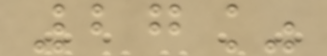27%
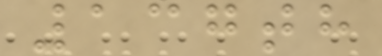137th
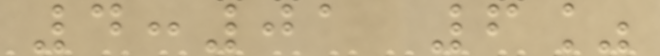4:01 6%
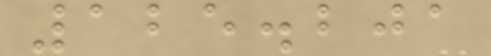125.201
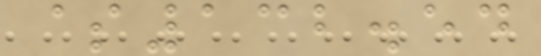$132.54
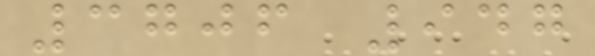3706 947
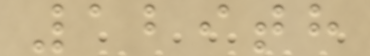129th
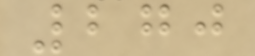270
